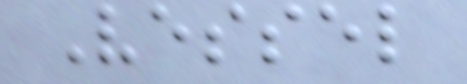Vessel
